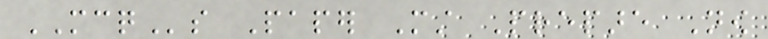MCQs Paper Must Prepare Now
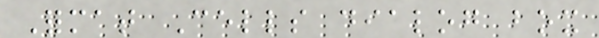Format Cells dialog box
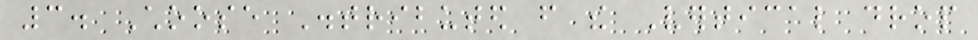3. Choose Distributed from the Vertical drop
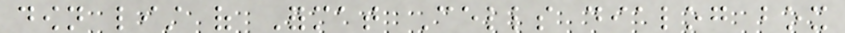down list of Format Cells dialog box
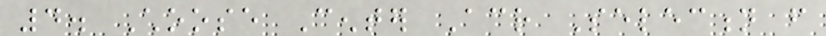4. Choose Center Across Selection from
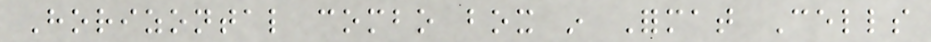Horizontal combo box in Format Cells
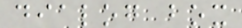dialog box
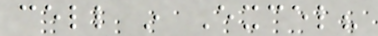cell in Excel?
